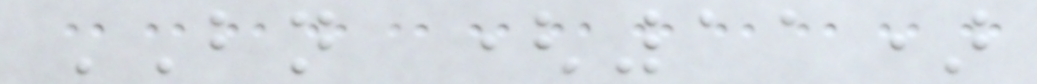BN (11)
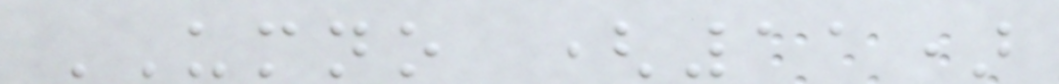UMNO (11)
